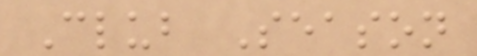Club Season
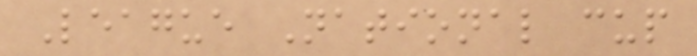League National cup
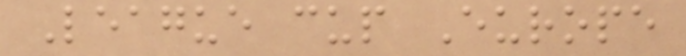League cup Europe
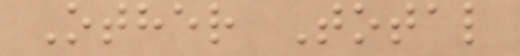Other Total
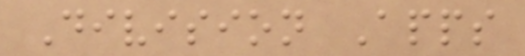Division Apps
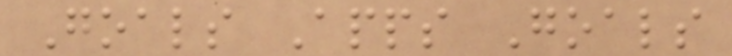Goals Apps Goals
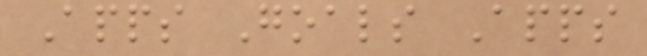Apps Goals Apps
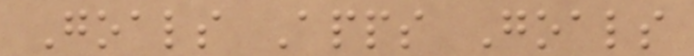Goals Apps Goals
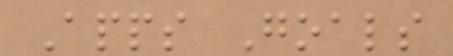Apps Goals
